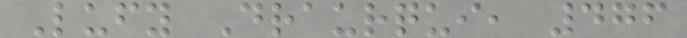Lufy Draurqui, 476
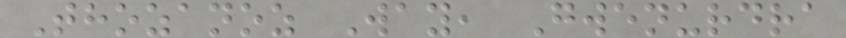Thozanoz Way, Gwenurdra
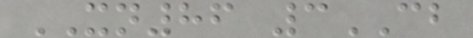XN86 3CB
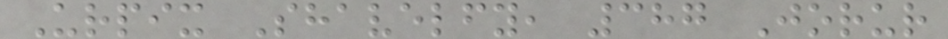Urpix Shavelfy, 387 Jorur
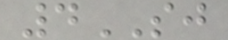4SJ
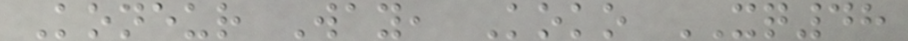Koneur Way, Koko XQ48
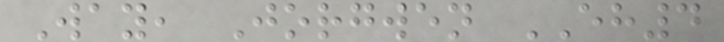Way, Jorgwen EH4
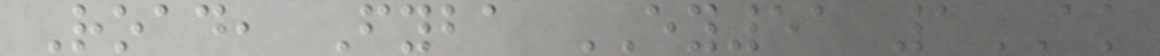Road, Fyba EY51 1AK
